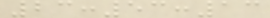23:53:13
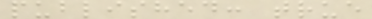published: true
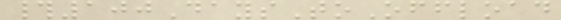#100DaysToOffload
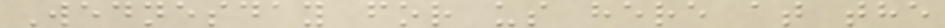Wednesday for us here at the
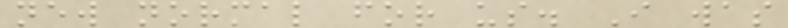new normal for us. I was
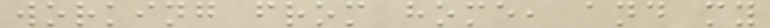working from home, and my
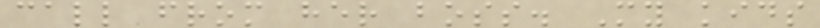call from her boss. My kids
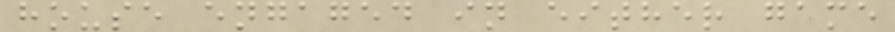house engaged in either game
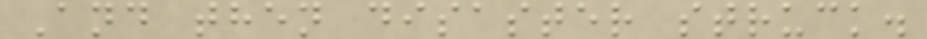And then disaster struck.
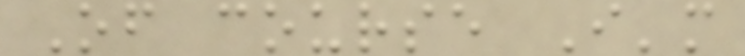Of course I'm
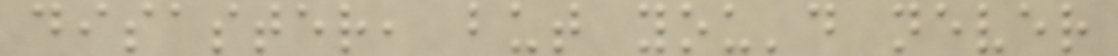disaster, but you'd never
